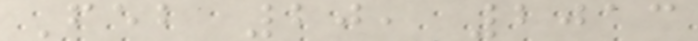Feb 20, 2013
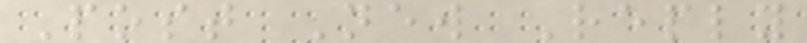Post New Reply
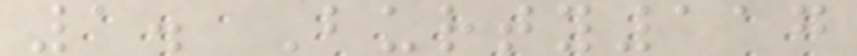1. Burty117
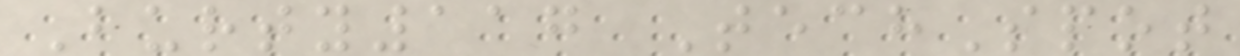Burty117 TechSpot
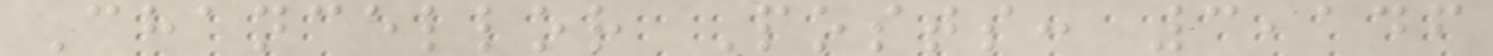Chancellor Posts: 3,146
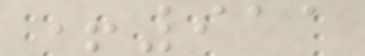+911
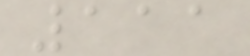111
